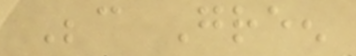Because Green
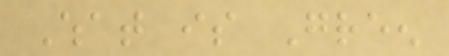What is Green
